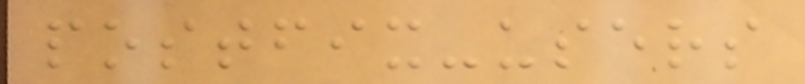postfix-users
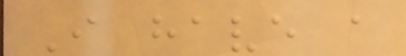I have a
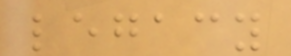legacy
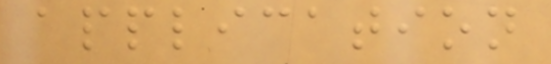application
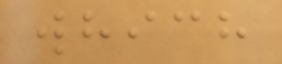which
